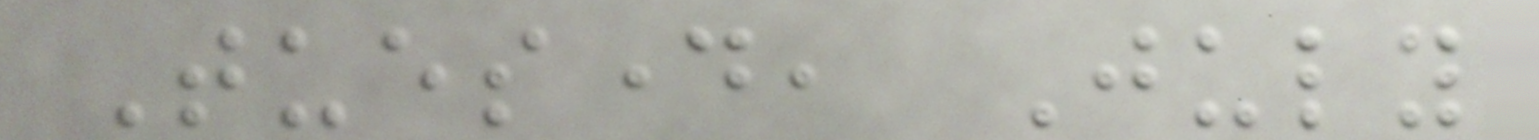Tuesday, July
